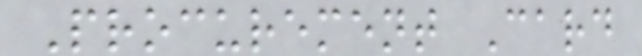Procurement Card
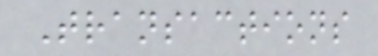Transactions
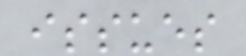issues
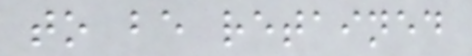to be retained
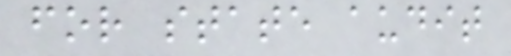for state audit
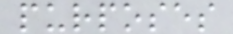purposes
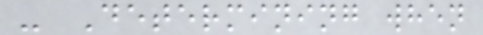- Determining when
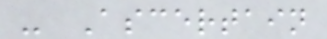- Ascertain
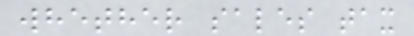whether sales tax
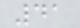41
